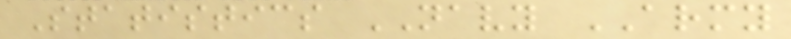Statistics NAVY ARMY
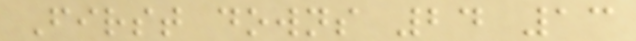First downs 24 13
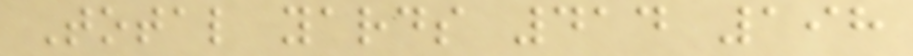Total yards 414 198
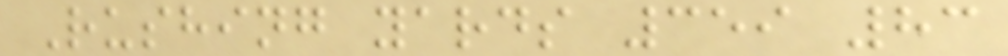Rushing yards 359 83
